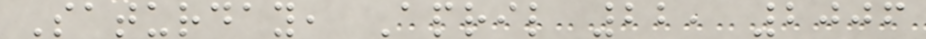Saturday, April 22, 2006
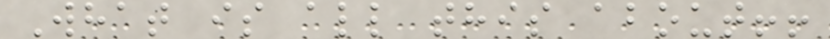What is all this about!!
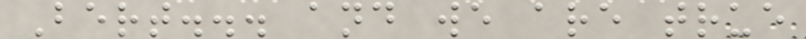Bert... and we are true
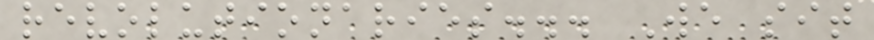revolutionaries... We sit
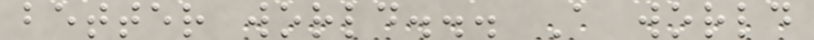better world... A world
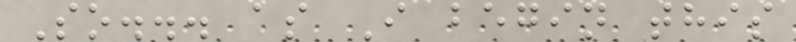So... as I begin this
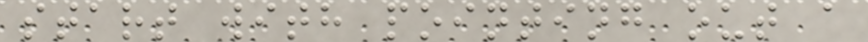start with pointing out a
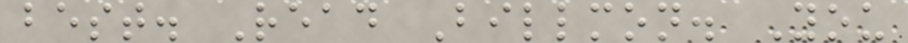best. Read Billmon. You
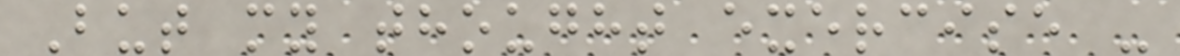But my thought exercise -
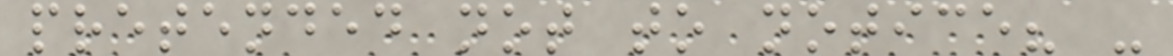pretended not to notice? -
